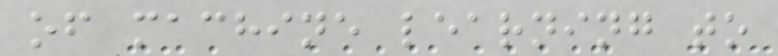of machine learning to
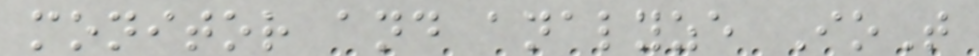monitor and analyze IoT
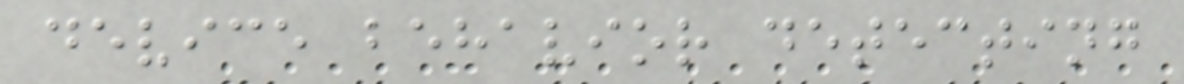device behavior detecting
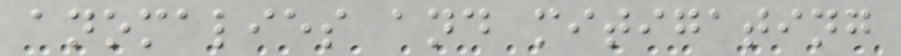anomalies and mitigating
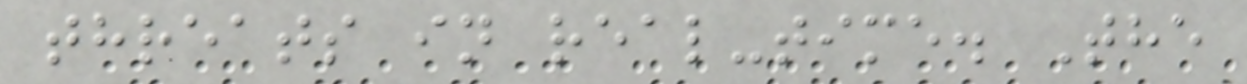threats in real-time. The
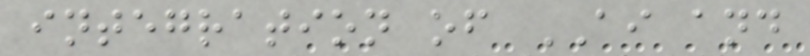integration of AI and
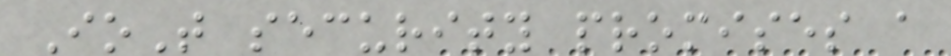IoT security promises a
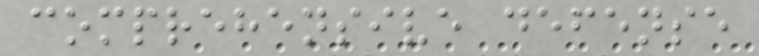comprehensive defense
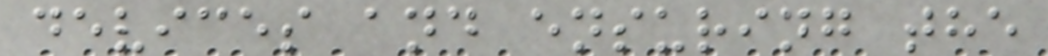devices and ensuring the
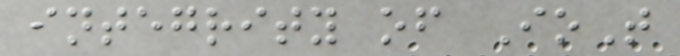integrity of IoT
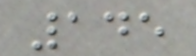145
